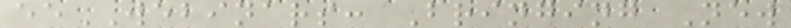eeWEBINARS: Bringing New
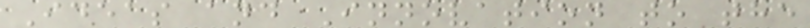Ideas and Innovation to the
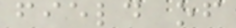field of
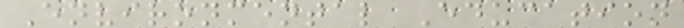Environmental Education
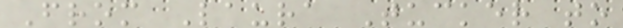From Laura Tucker to
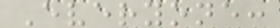Everyone:
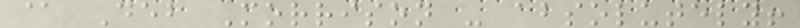@ Deb Morrison - absolutely!
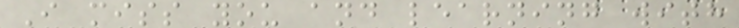I miss you and learning with
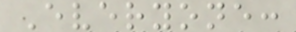Everyone:
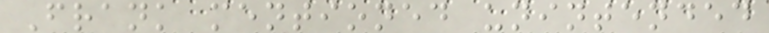Frank mentioned unintended
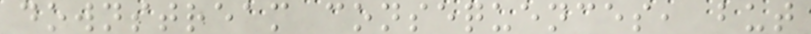downstream consequences, but
